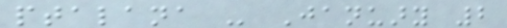ptalana - January 2
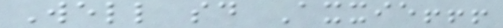Well said Axxie!!!
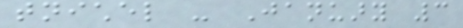tnichel - January 3
